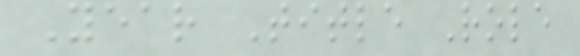Year Title Role
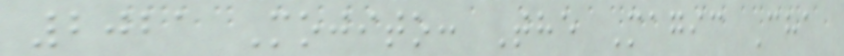2021 Mojito: The Magic Cha
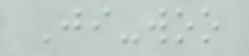Ji-woo
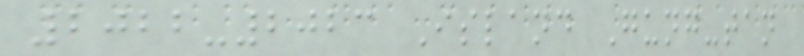2022-2023 Island Gung-tan
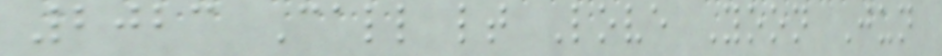2023 Call lt Love Yoon Jun
